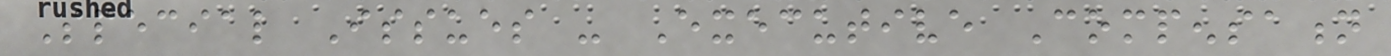Special Issues - Executive Compensation
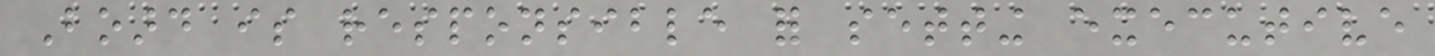Board is responsible for setting executive
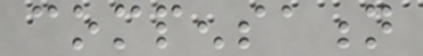compensation
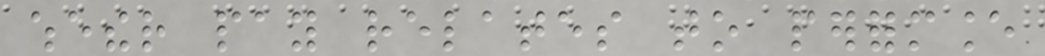whether pay relates to performance
